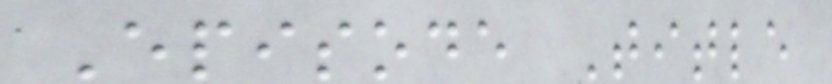Episode Title
